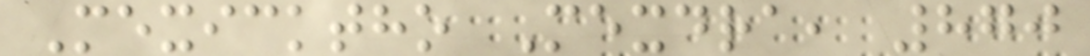Mexicktho Mexdra, 870
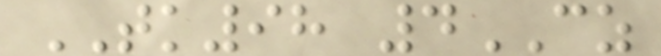TK98 4CZ
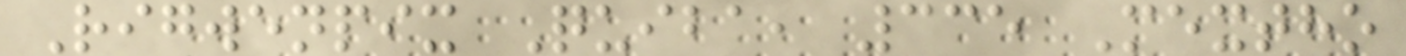Rigwenpix Quiba, 335 Mextho
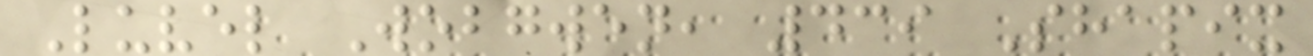Luvel Wobgwen, 439 Shapix
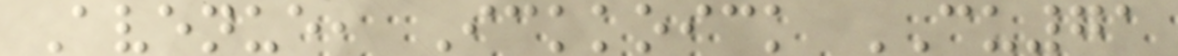Avenue, Ickkoick CU71
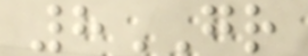8GR
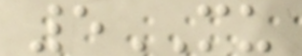5MU
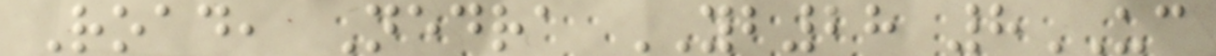Road, Nedra YB28 8UC
